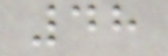48
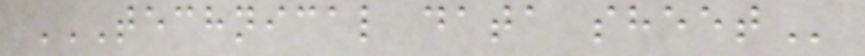TECHNICAL DATA SHEET
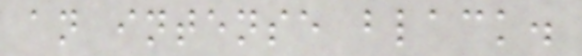an intense black.
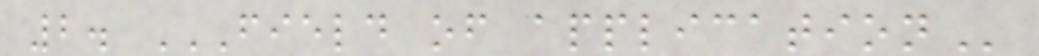2. FIELD OF APPLICATION
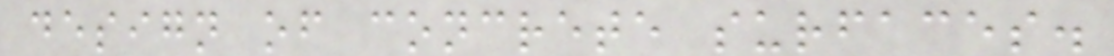design of concrete surfaces.
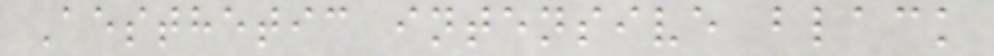Aesthetic intensive black
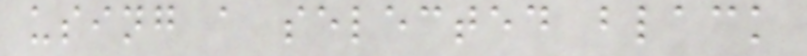using a selected black
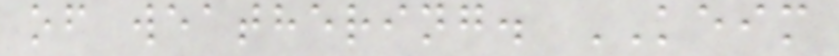of weathering. KEIM
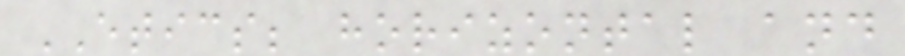ETICS; horizontal and
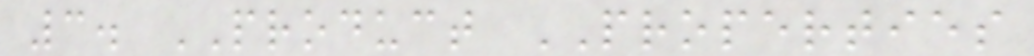3. PRODUCT PROPERTIES
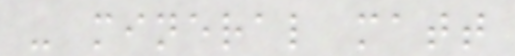- mineral matt
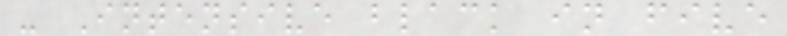- Intensive black in five
